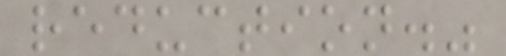reduction."
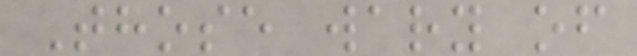Those wary of
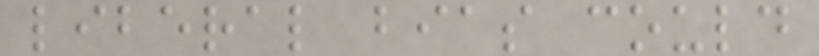liberal bias could
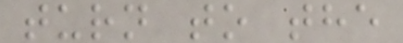turn to the
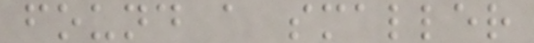found a smaller
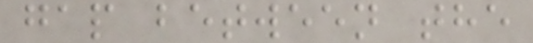gap between the
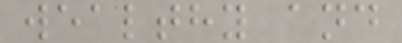wealthy and
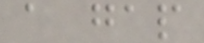a gap
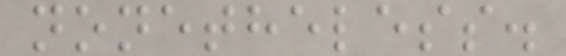nonetheless.
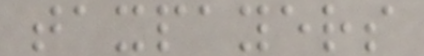taxpayers
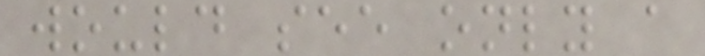would see only a
